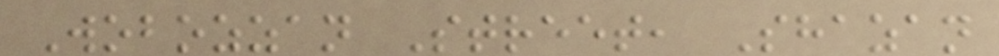Wobozzan Street, Shazan
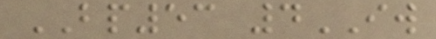BP53 4IW
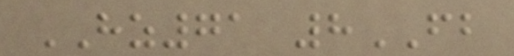HZ71 8FB
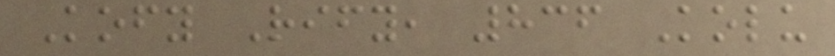Kofy Rify, 836 Kolu
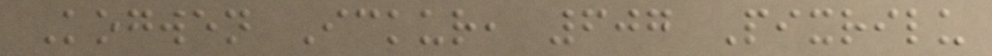Kogwen Ickur, 607 Pixrilu
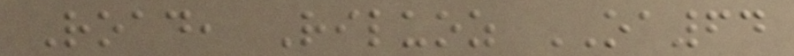Road, Riluoz OA64
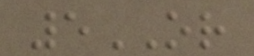5OR
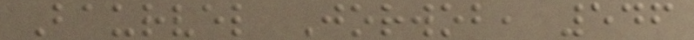Baurvel Jorwob, 546
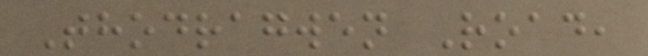Thodragwen Road,
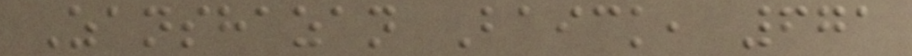Zanshazan Baick, 671
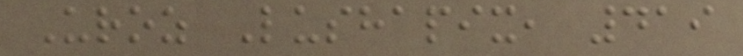Uroz Lushapix, 419
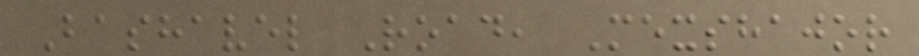Bashavel Road, Mexshajor
